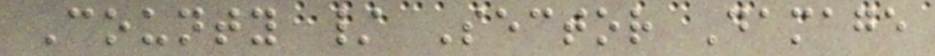County / Sector Damage
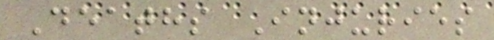Deaths Injuries
